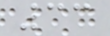33
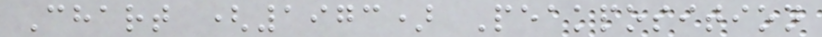Chart (1973) Peakposition
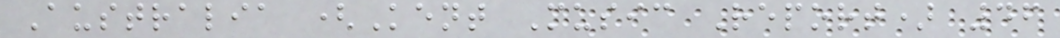Australia (Kent Music Report) 46
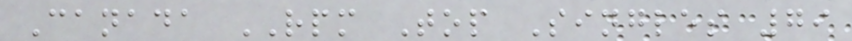Canada RPM Top Singles 79
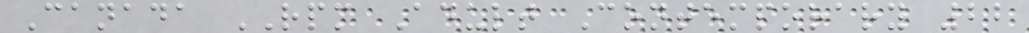Canada RPM Adult Contemporary 22
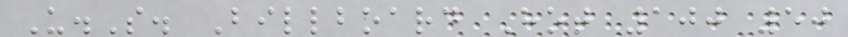U.S. Billboard Hot 100 50
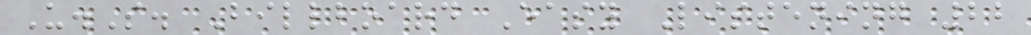U.S. Billboard Easy Listening 22
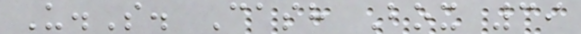U.S. Cash Box 39
